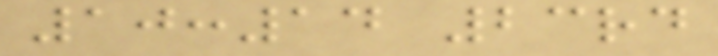10:14 23rd
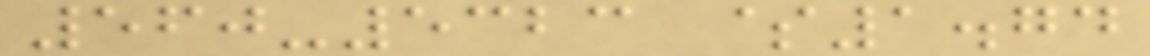560-5323 $1.74
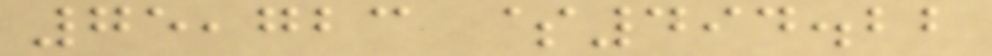75,723 $494.22
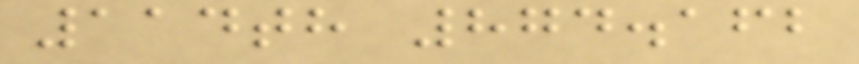114th 874.162
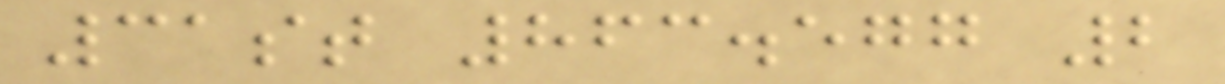31st 863.577 2
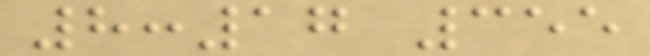8:17 355
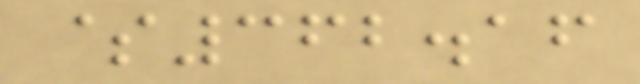$362.16
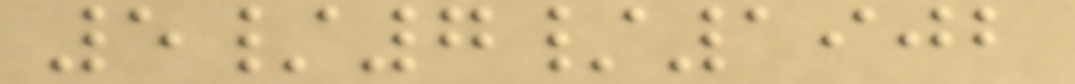5/7/1902
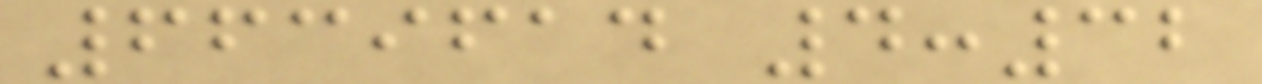6639614 4:32
